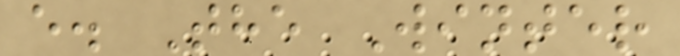e. The Winter
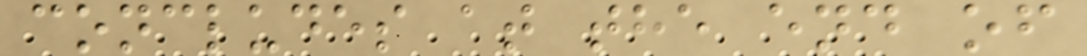concludes at the end of
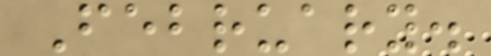February.
